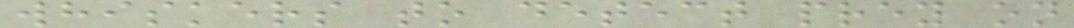whiskers to detect prey on
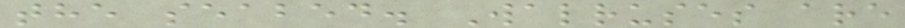the seabed. Walruses are
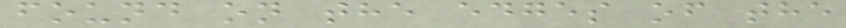found on the edges of the
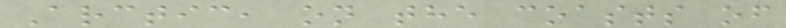Arctic, on the coasts of
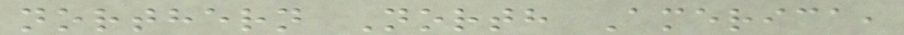northern North America,
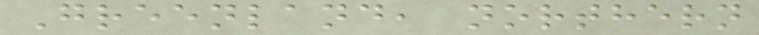Greenland, northern
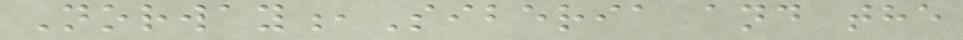Norway,Siberia and the
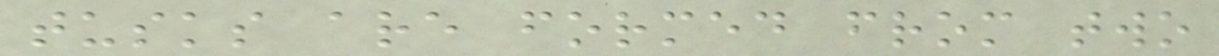tusks are formed from two
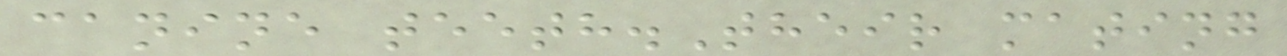canine teeth.Their mating
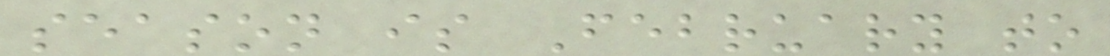season is February to
